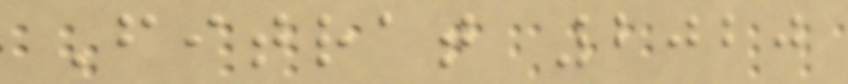Fitrat 2020
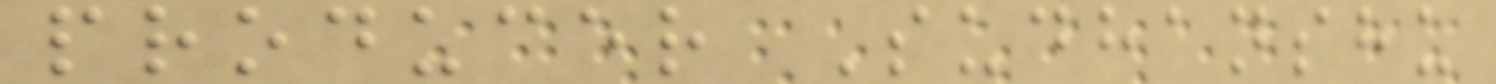producer Sudhanshu
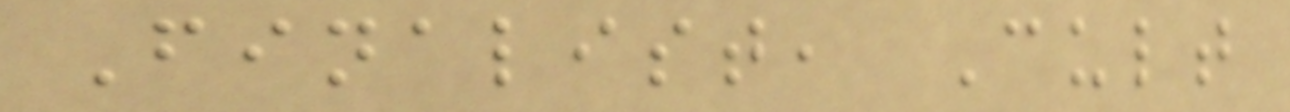Finalist, Cult
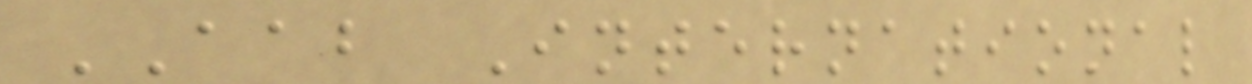AAB International
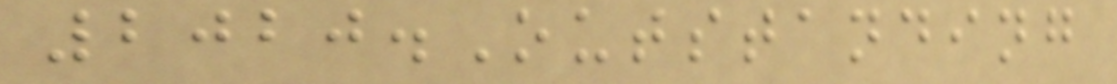2020.Outstanding
